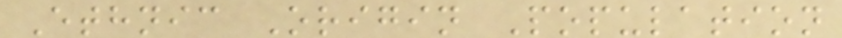Ethnic Origin Population
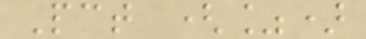Pct (%)
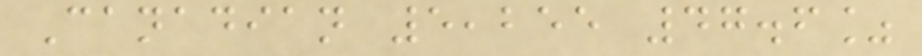Canadian 5,255 47.6%
